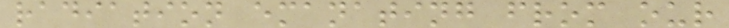radiation emanating from our
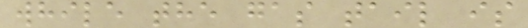while the gas tail is
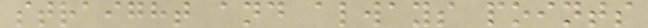straight and always points
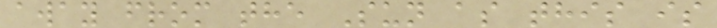away from the Sun as this is
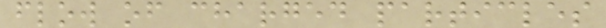flow of charged particles
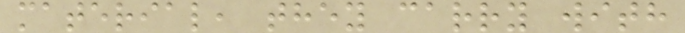material, they carry with
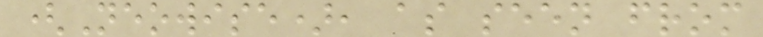(Neowise), as seen from
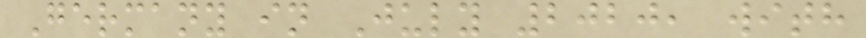Germany in July 2020, with
